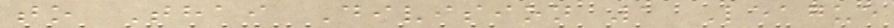to Thai Division 1 League
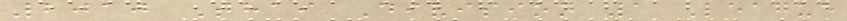2010 Thai Division 1 League
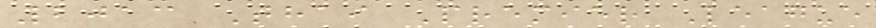2013 Thai Premier League
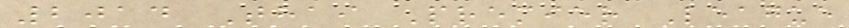2014 Thai Premier League
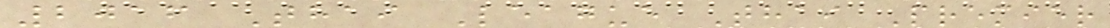2016 Thai League Thai Premier
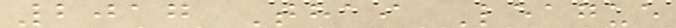2017 Thai League
